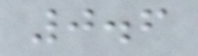0.6
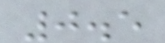0.5
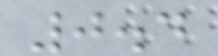0.4
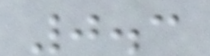0.3
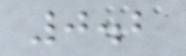0.2
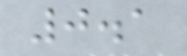0.1
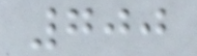700
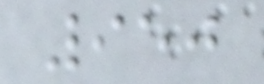950
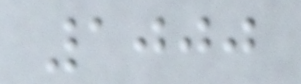1000
